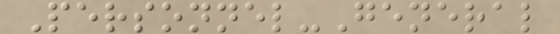Personnel-General
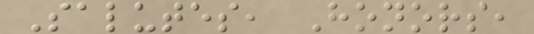Salutes, Honors,
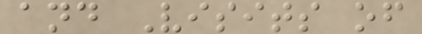and Visits of
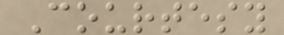Courtesy
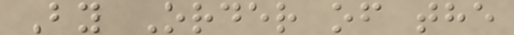By Order of the
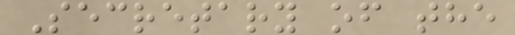Secretary of the
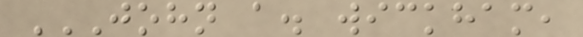JOHN A. WICKHAM,
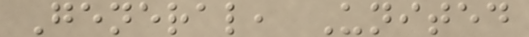General, United
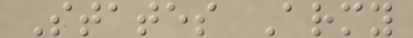States Army
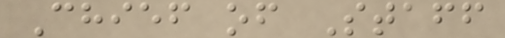Chief of Staff
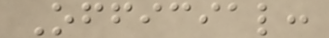Official:
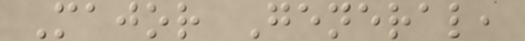Major General,
